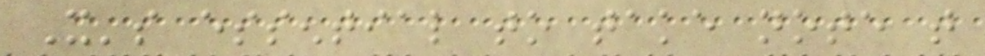It's essential to take note that
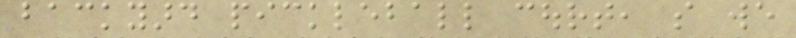backyard pickleball court, so we
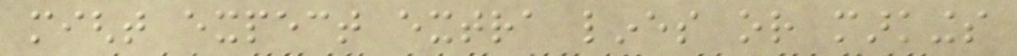might expect extra lines or markings
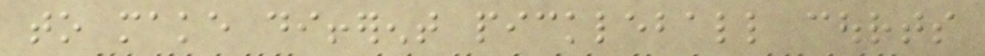to make different pickleball courts
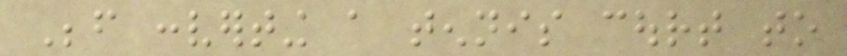Before converting a tennis court to
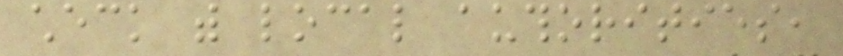check with local authorities,
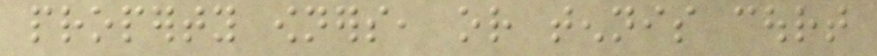property owners, or tennis court
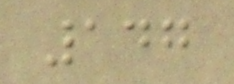147
